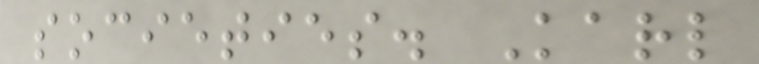societies. Karl
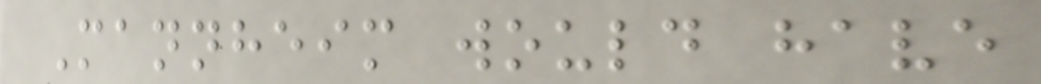Mannheim would have
